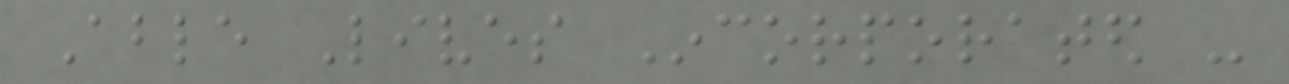Able Lives Incorporated -
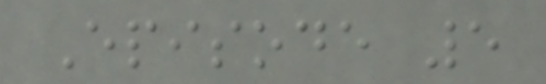Episode 5
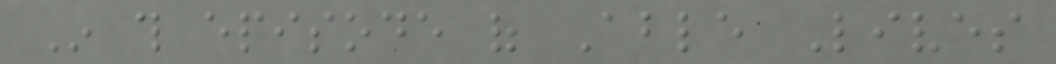In this episode of Able Lives
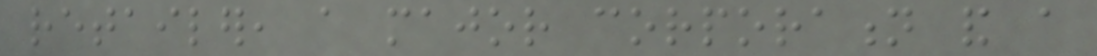retailer, a major corporation and a
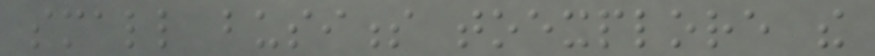small business toexplore the
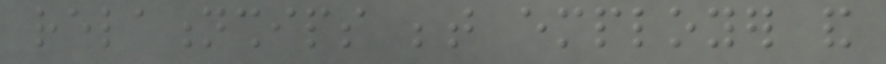relationships between employer and
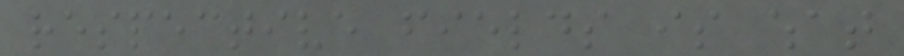respective fields is what
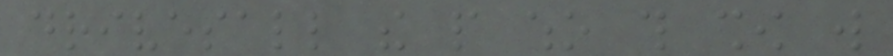drivesall the people who this show will
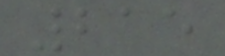215
